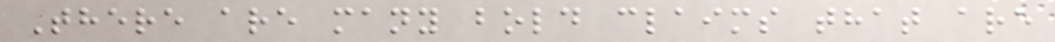There are many bold claims that are
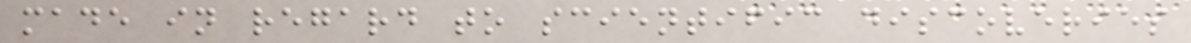made in regard to scientific discoveries
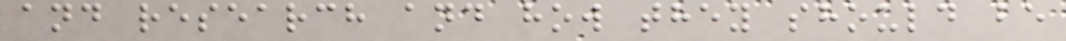and research and how they should be
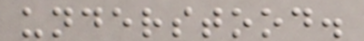understood.
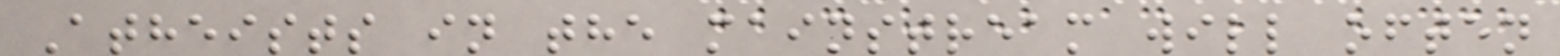Atheists in the mainstream will often
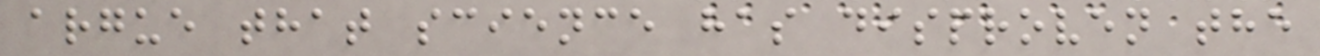argue that science has disproven the
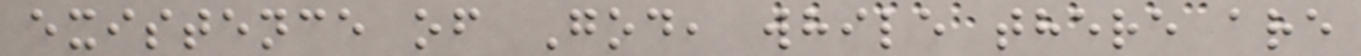existence of God, while there are
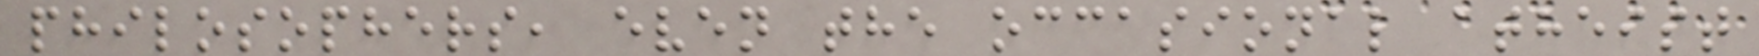philosophers, even the occasional atheist
